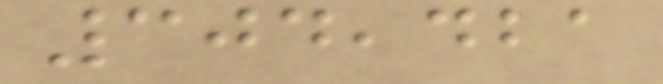304,421
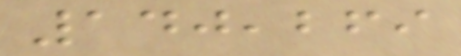140,269
